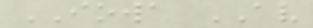IOWA AV
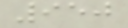950
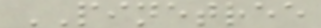PINETREE
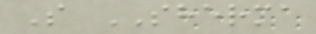S SHERMA
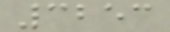3253
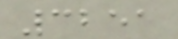3251
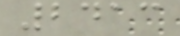2413
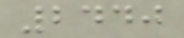2440
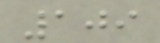109
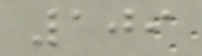109
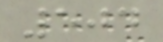504
